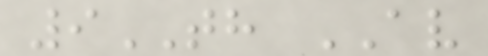9TH AV
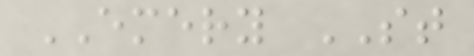EMERY ST
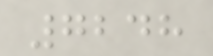7248
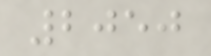2050
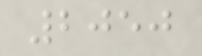2050
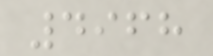4968
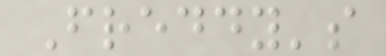Freddy's
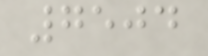7504
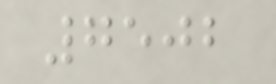7502
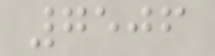7506
